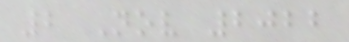2 Nov 2022
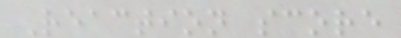Reaction score
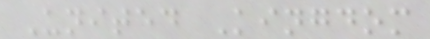United Kingdom
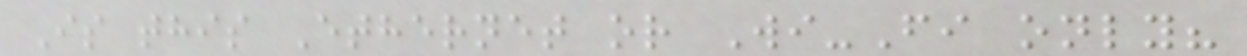Is this Ethernet or Wi-Fi only?
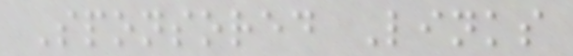Sponsored Links
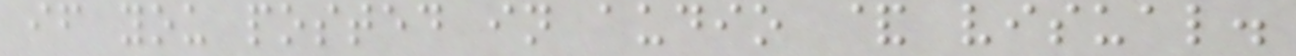if you posted in audio & visual.
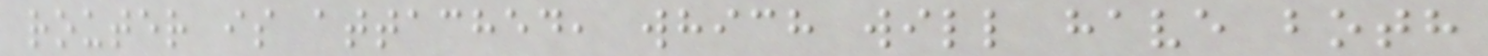router is attached, which will have both
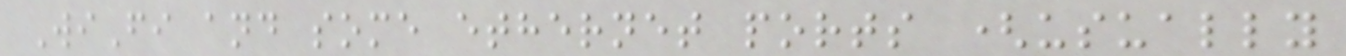WiFi and some ethernet ports (usually
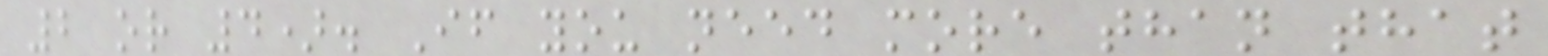2 or 4). If you need more than that
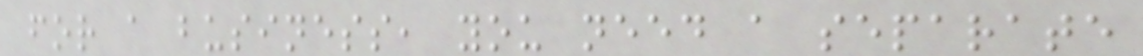for a business, you need a separate
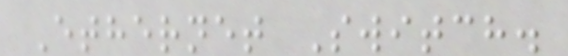Ethernet Switch.
